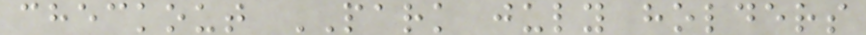checkout PARK july holders
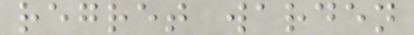regret warden
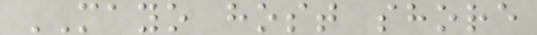MAYO host shore
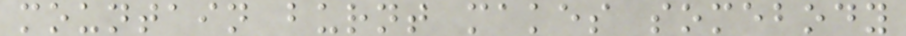mountain burnt makes somebody
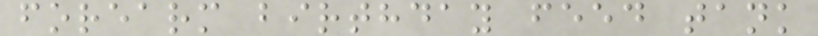forearm birthday feed tank
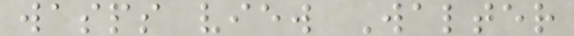wasps view Walter
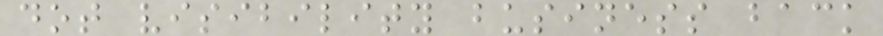dot visibility business back
